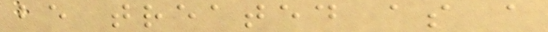be treated as a
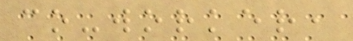co-worker,
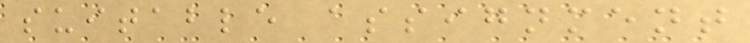suitable assignment
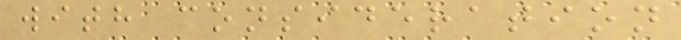with consideration
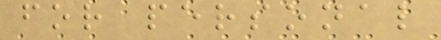for personal
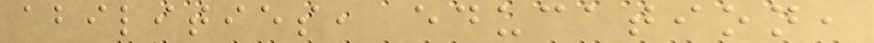abilities, education,
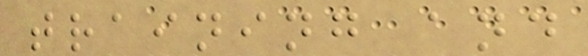training and
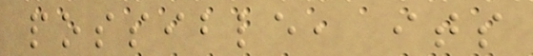possible, its
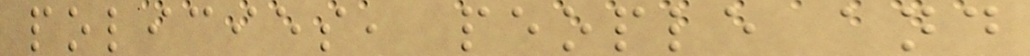policies, people and
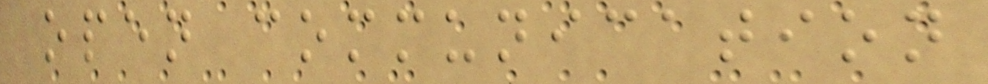open communication
